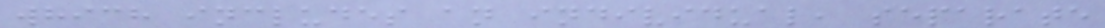which includes an individual, separate
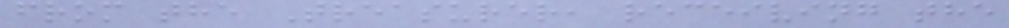from the Treasurer, receiving the
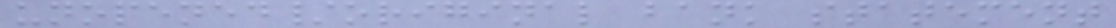unopened/original bank statement
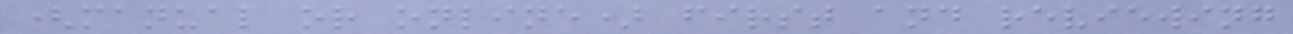(manual or online) first and reviewing
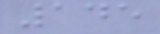145
